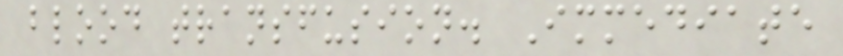blood transfusion. Immediate
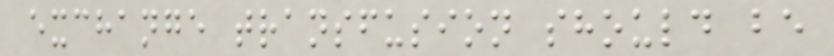exchange transfusion should be
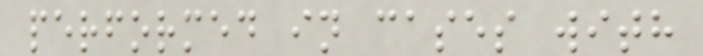performed in cases with
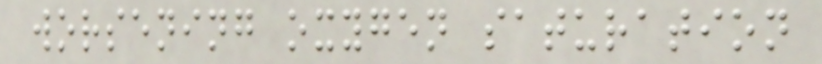worsening oxygen saturation
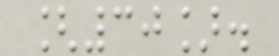[30].
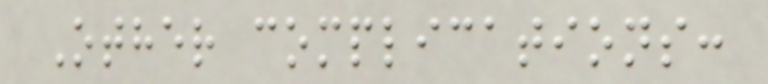Other complications:
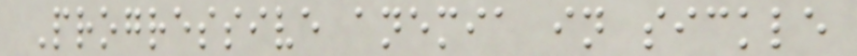Progressive anemia in sickle
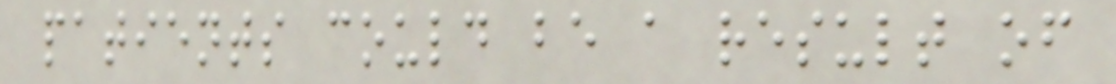patients could be a result of
